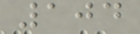104
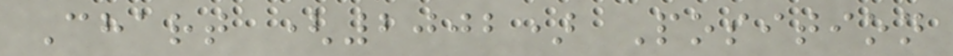Chart (2002) Position
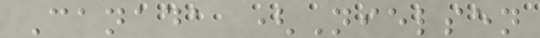Canada (Nielsen
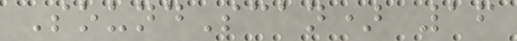SoundScan) 16
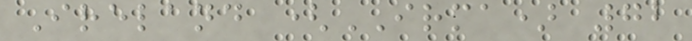Ireland (IRMA) 72
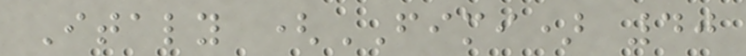Italy (FIMI) 40
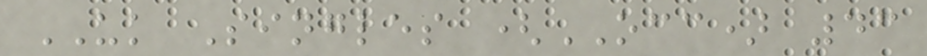UK Singles (OCC) 43
